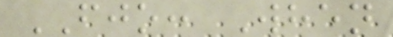FJO: When
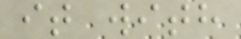it with
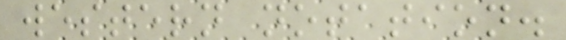western notation.
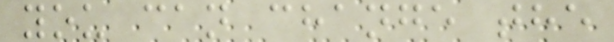you can change the
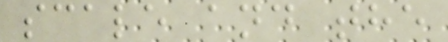scale and the
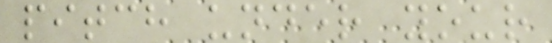pitch under your
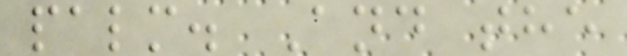palm. And the
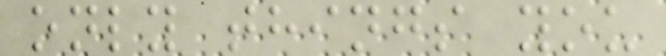only things you
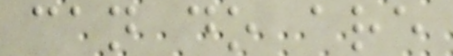can do are
